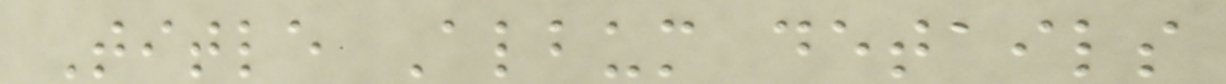Title Album details
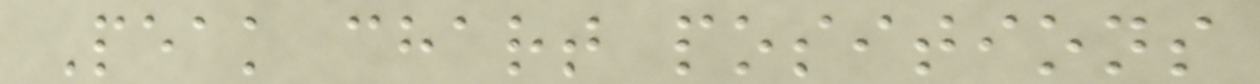Peak chart positions
